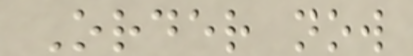Order now
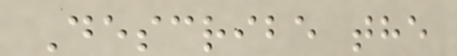Describe the
